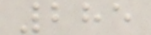285
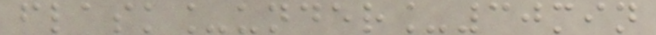flask_under_30min
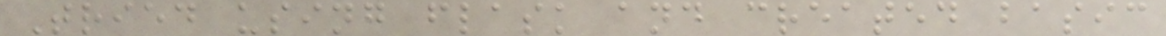Tried using flask and created basic
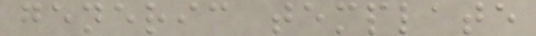generic template
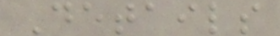Details
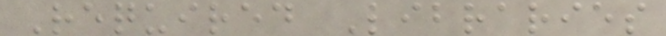Required Libraries
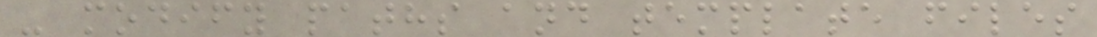- modify paths and template files
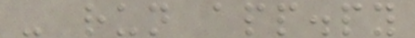- run app.py
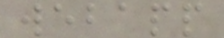webapp
